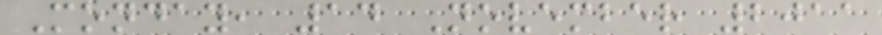Monday, 14 November 2011
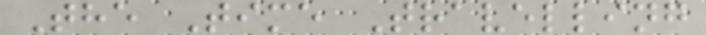The Time Travelling
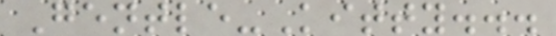Gentle-Kitty...
